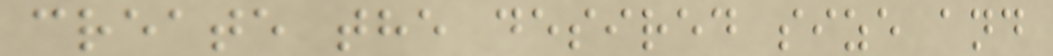create the desired size and
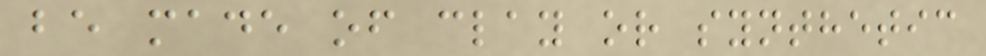be made of clay or synthetic
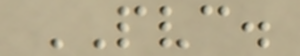PVC.
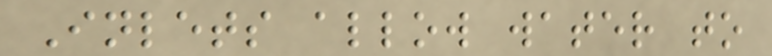Inlets allow water to
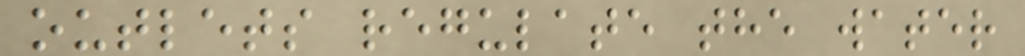outlets regulate the water
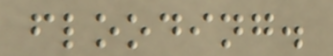flooding.
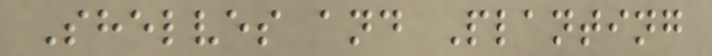Shelves and Planting
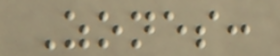Zones:
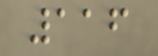116
